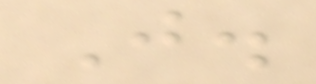J.
